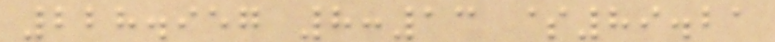228.957 8:13 $89.21
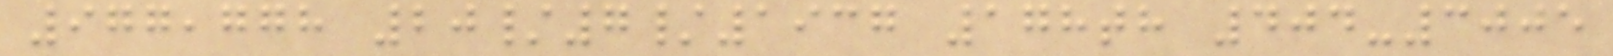977,778 20/7/1937 178th 404-3005
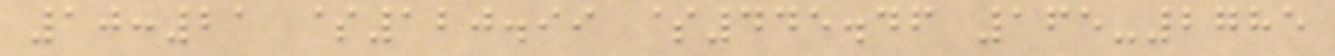10:21 $120.99 $445.46 165-2785
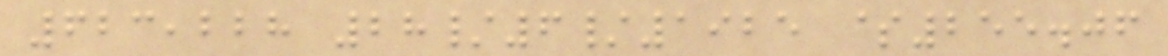623,228 28/6/1925 $255.06
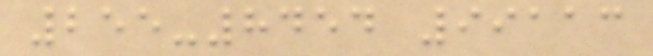255-8454 99113
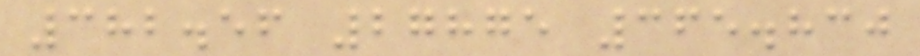382.56 27875 365.830
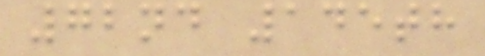72nd 145th
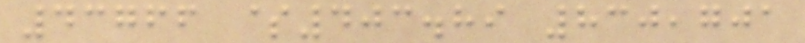43766 $403.89 830,701
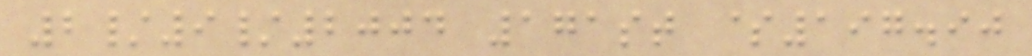2/9/2004 171st $197.90
